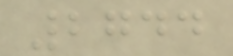2744
